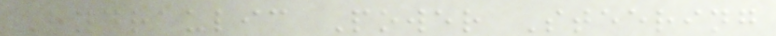Hydraulic Power Steering
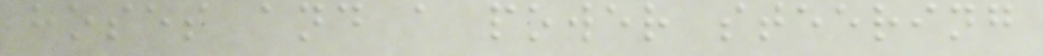hoses and a power steering
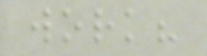work?
